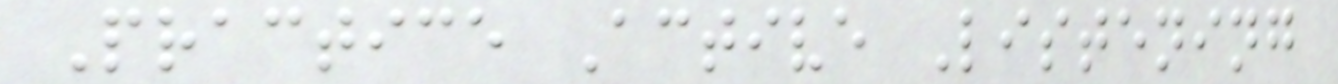Practice Active Listening
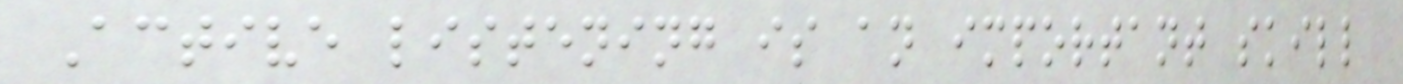Active listening is an important skill
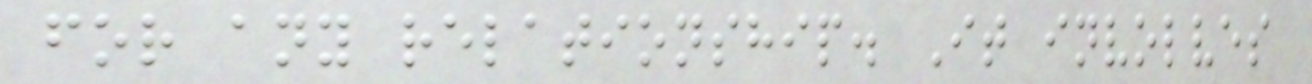for any relationship. It involves
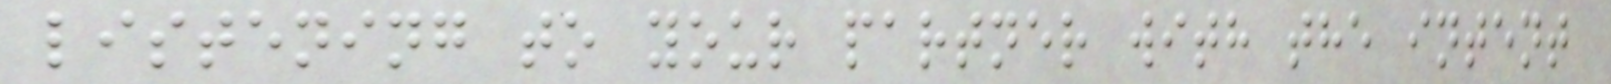listening to your partner with the intent
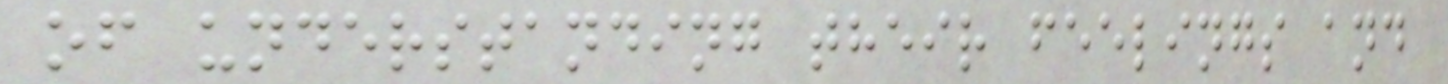of understanding their feelings and
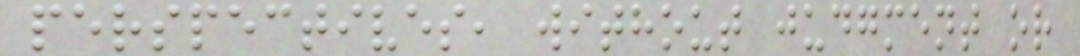perspectives, without judgment or
